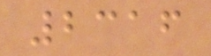2316
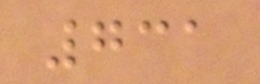731
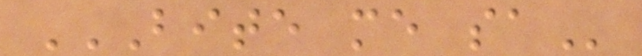BITE ME SA
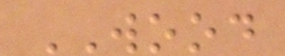WOOD
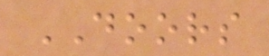DOORS
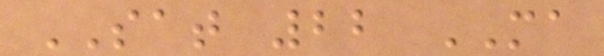SAT 22 MA
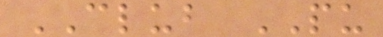CLUB PU
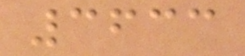3633
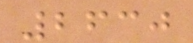2630
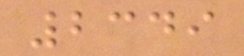2349
